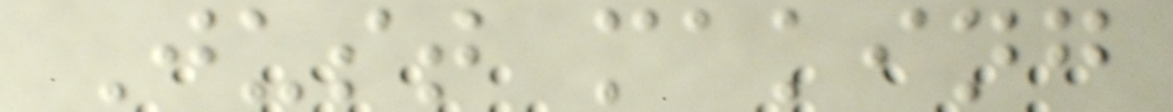Just making
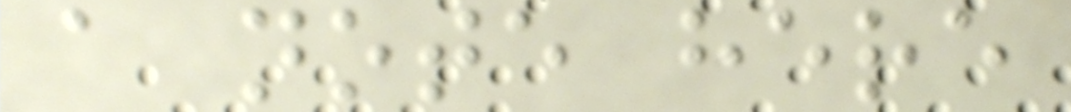a note here
